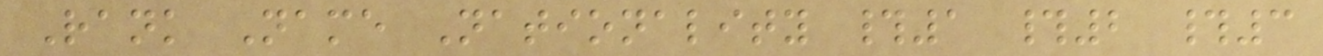Rank Name Nationality #1 #2 #3
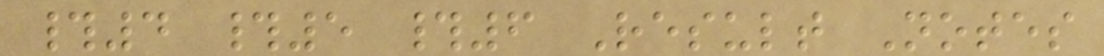#4 #5 #6 Result Notes
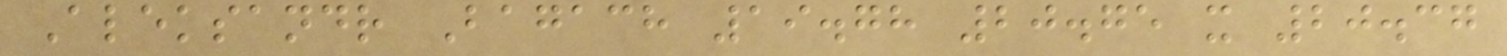Aleksandr Bagach 19.78 20.75 x 20.37
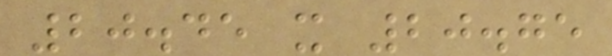20.45 x 20.75
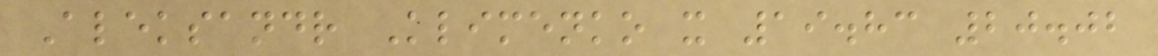Aleksandr Klimenko x 19.83 20.02
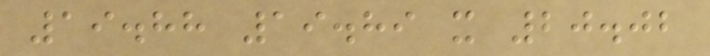19.88 19.89 x 20.02
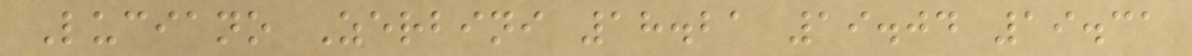Luciano Zerbini 18.21 19.04 19.31
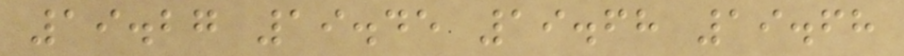19.27 19.45 19.68 19.68
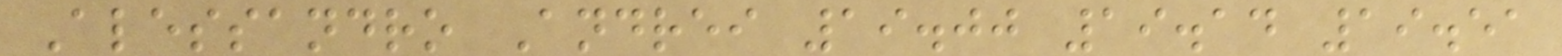Alessandro Andrei 19.00 19.14 19.51
